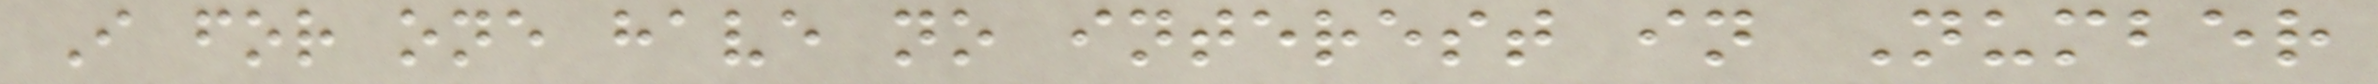I for one have no interest in Number
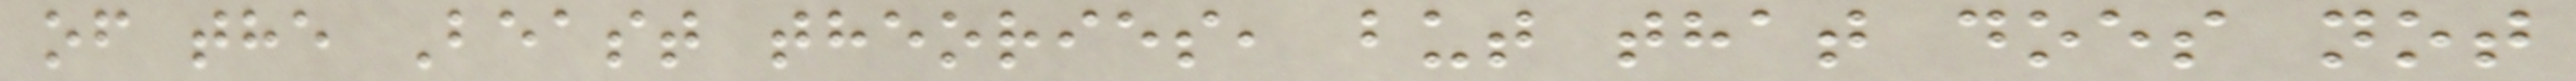of the Beast theories, but that does not
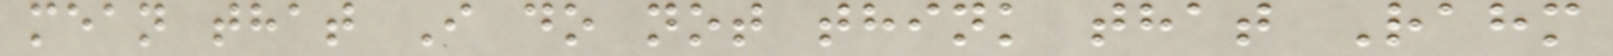mean that I do not think that Rahm
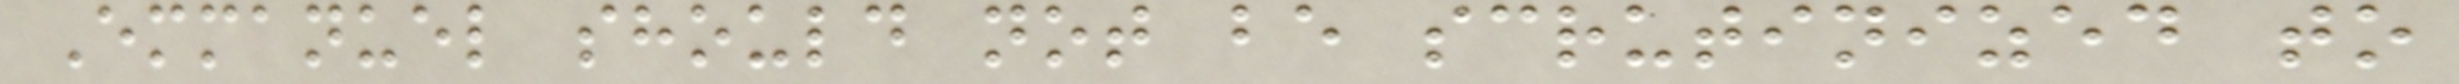Emmanuel should not be scrutinized to
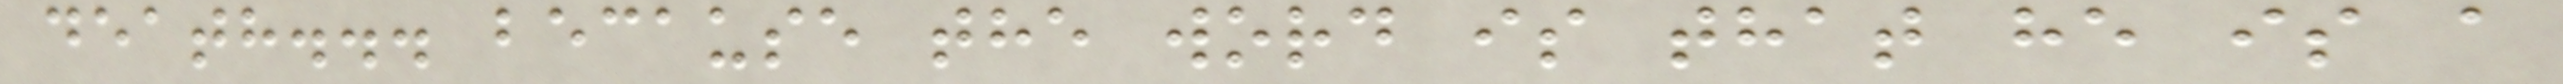death... because the word is that he is a
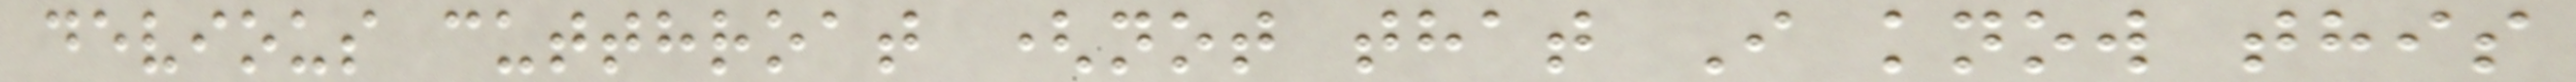devious cutthroat (not that I know this
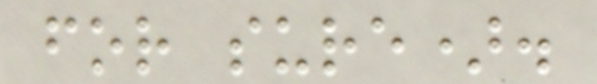for sure).
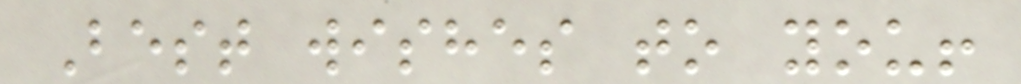Best wishes to you!
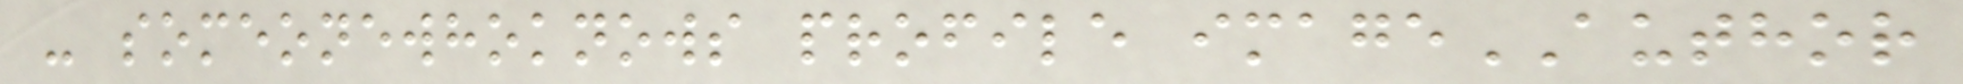- someonewhoknows profile imageAUTHOR
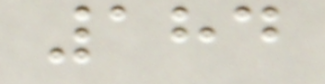184
